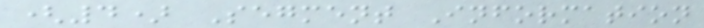(4) Segment Information
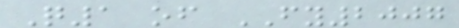Q1 of FY2007
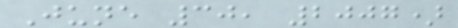June 30, 2007)
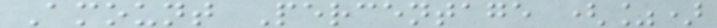Amount Percentage (%)
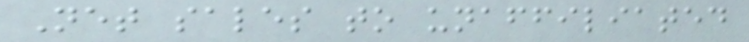Net sales to unaffiliated
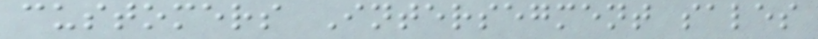customers Intersegment sales
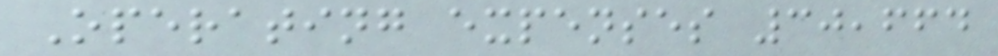Operating expenses 30,664
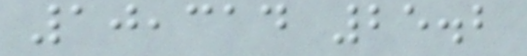10,314 25.2
